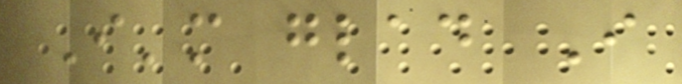I'm glad I
